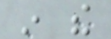in the
